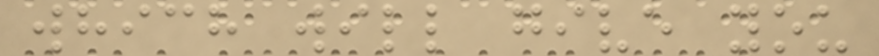which will give you
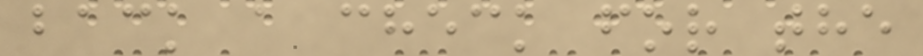back a check for the
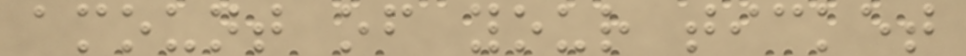amount of your ticket
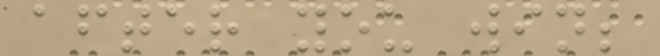after you win;
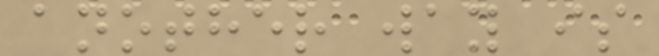another way is
